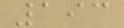193
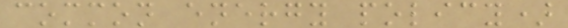common energy policy)
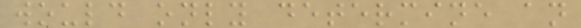would only determine an
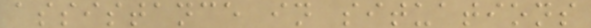assistance in situations
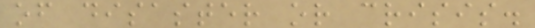of disaster or crisis.
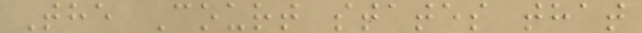The Court states that
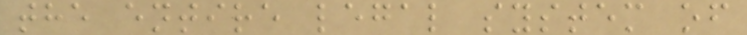the entire legal system of
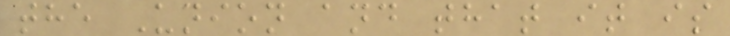the Union and that it is
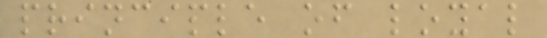principle of loyal
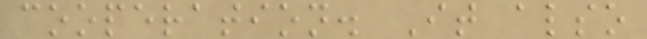cooperation. It also
